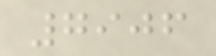7906
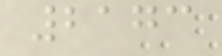2173
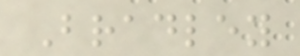Bradley
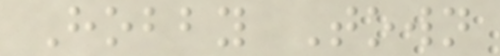Hobby Town
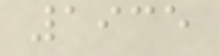1935
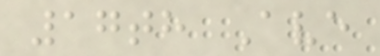17th Ave
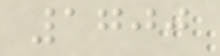1700
